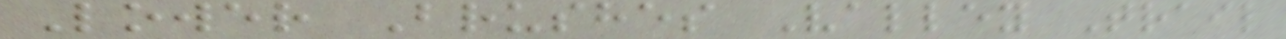Lower Brushes Valley Trail
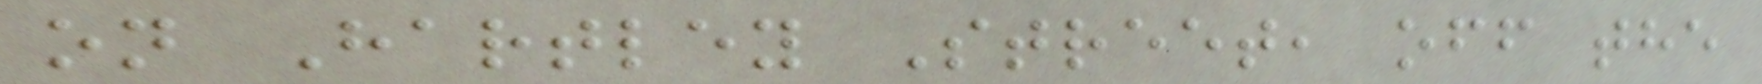on Hartley Street, off the
